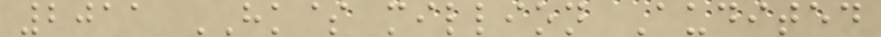2011 HK$ million Audited
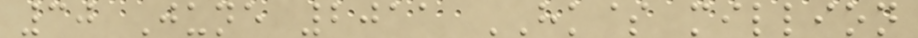30 June 2011 HK$ million
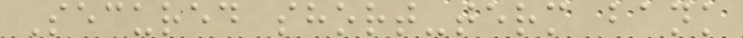Secured short-term bank
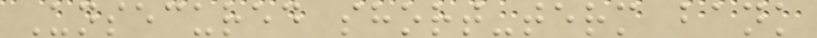Unsecured short-term bank
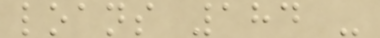loans 184 -
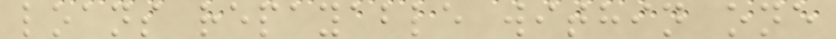loans repayable within one
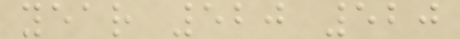year 520 520
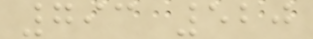793 520
